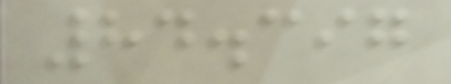84.397
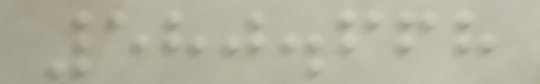580.668
